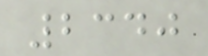2340
